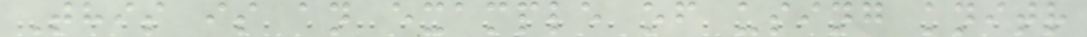This is an example of using knitr
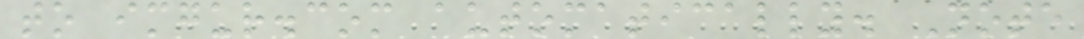to imgur.com automatically. Note
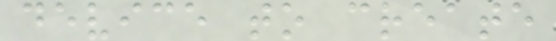device to create
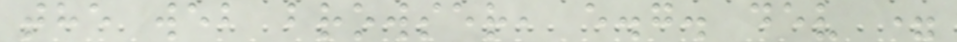the web browser, e.g. dev =
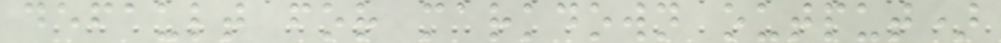default for markdown output)
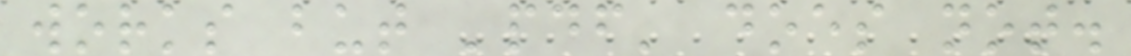works but 'pdf' does not.
